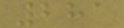281
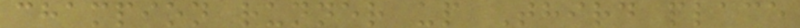champion runner up Third place
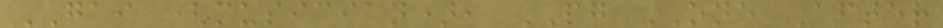GAI (musician), PG ONE After
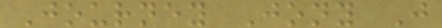Journey Jony J
